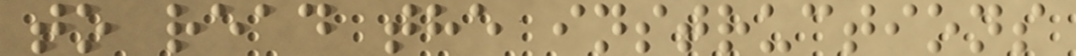to read the instructions
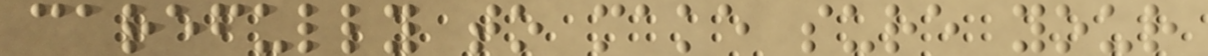carefully to make sure your
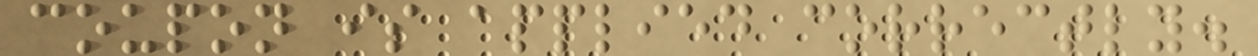coupon is applied correctly.
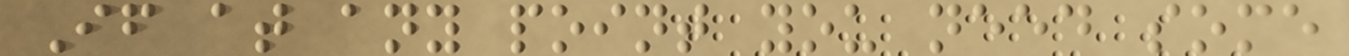If at any point you need some
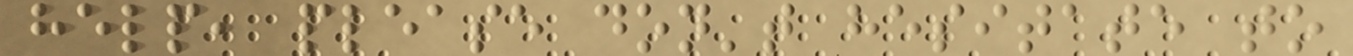help, please don't hesitate to
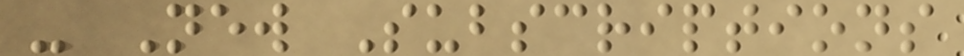- New Subscriptions
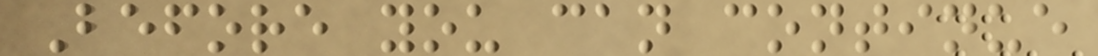Before you can continue
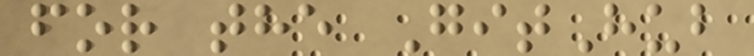for the GitHub
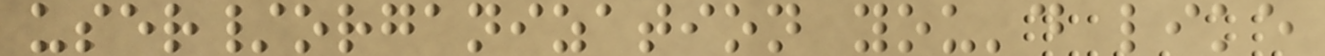user/organization you'd like
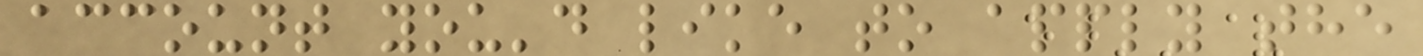account you'd like to apply the
